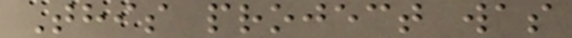This project was
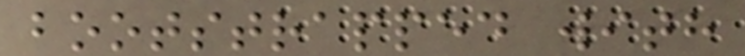bootstrapped with
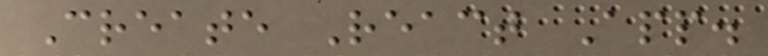Create React App.
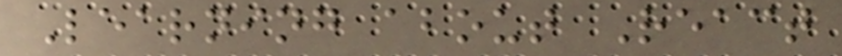Learning about React
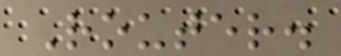Router.
